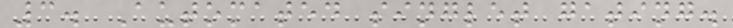3. Automated singlet gating.
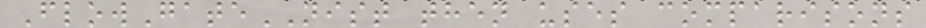FlowGateNIST then uses comparisons
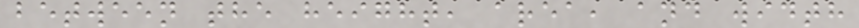between the height, area, and width
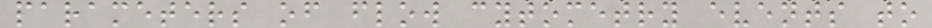parameters of flow cytometry events to
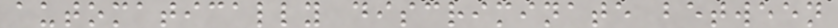automatically discriminate between
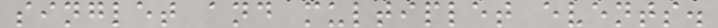singlet and multiplet events.
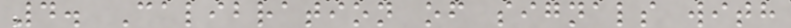4. Calibration of signals with
